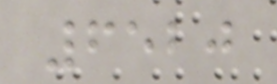6520
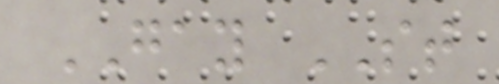GAY ST
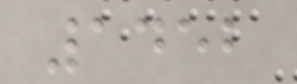1452
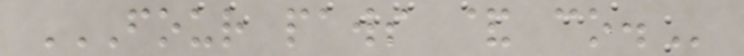FOUR PAWS & CO.
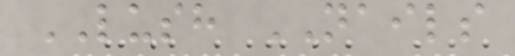LUSH NAILS
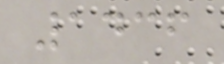1436
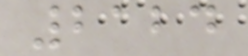2124
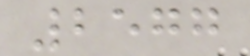2577
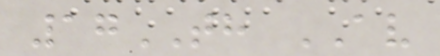17TH AV
